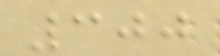300
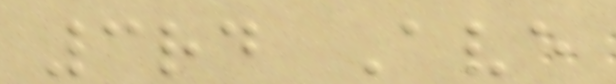3rd Ave
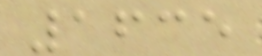1635
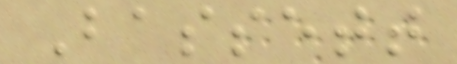Bassett
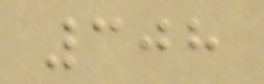308
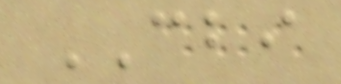CBI
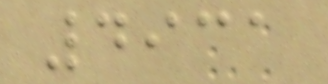4931
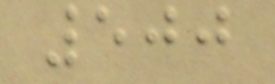500
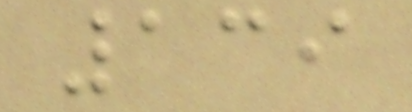139
